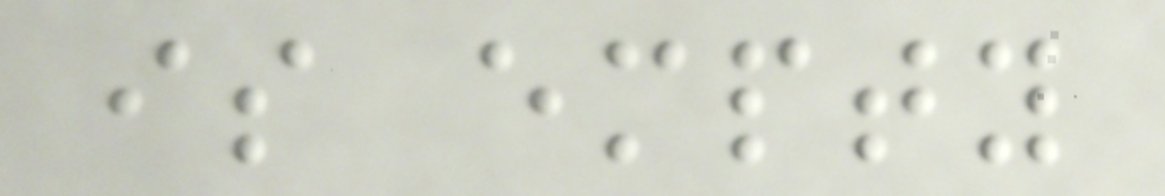is empty
